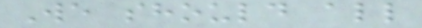We should all
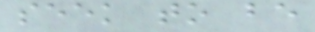seek to be
